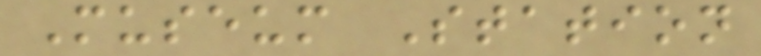Museum Station
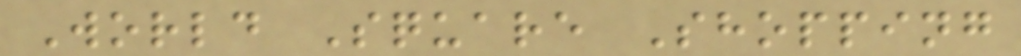World Square Shopping
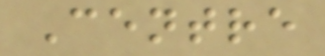Centre
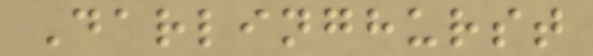Darlinghurst
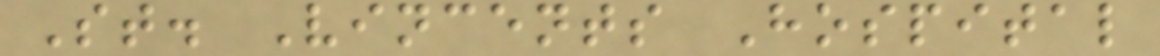St. Vincents Hospital
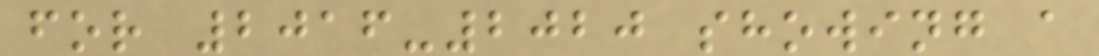for 2016-2020 showing a
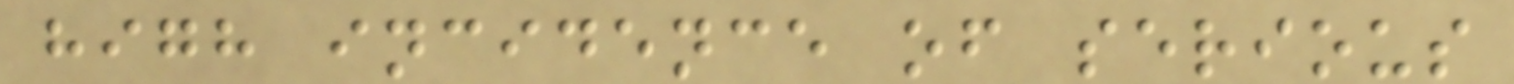high incidence of serious
